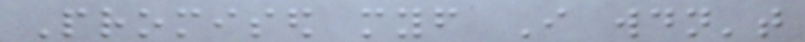Promised myself I wouldn't
